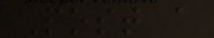Post a
